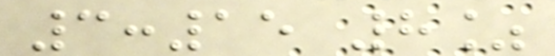3:15 8%
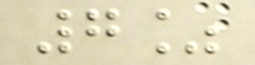7%
